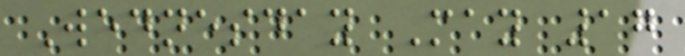Wednesday May 17
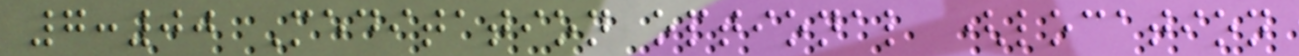7:00 Meditation optional (location
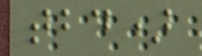tbd)
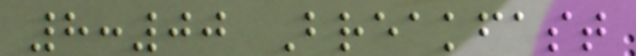8:00 Breakfast
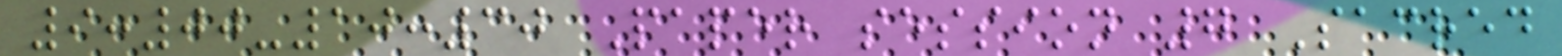9:00-10:30 Paper session 7 Sacred
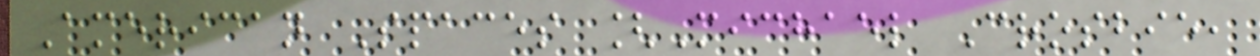American Spaces [Michael Crosbie,
